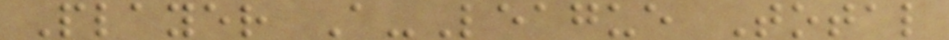Player A-League Total
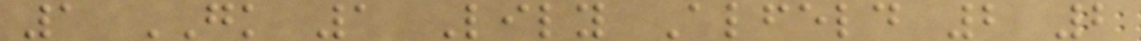1 GK 1 Lily Alfeld 2 2
